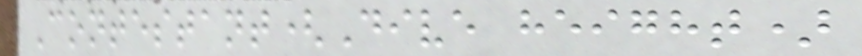Contestant(Dive height)
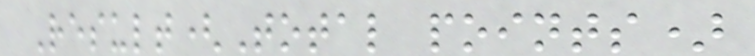Result(Total points)
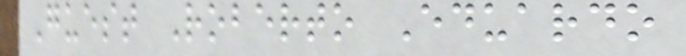Guest Roberto Eduardo
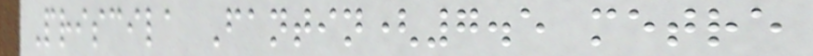Priscila Fantin(7.5 metre
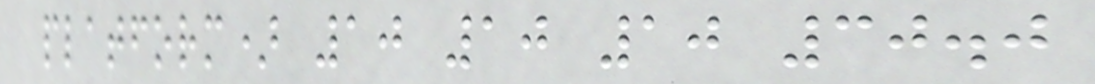platform) 10 10 10 30.0
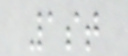1st
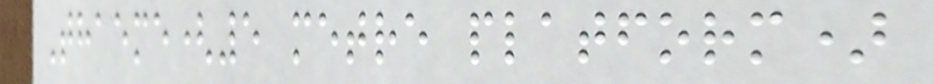Thaeme(5 metre platform)
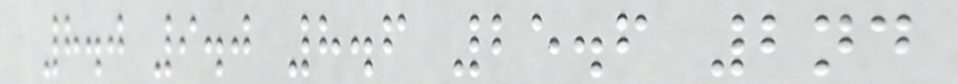8.0 9.0 8.6 25.6 2nd
